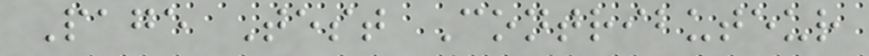Page Test Contributeur
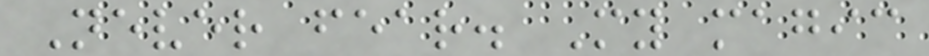Never fear. My magic
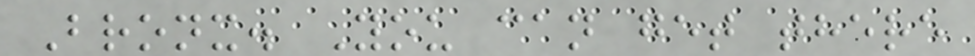Bronx. You can get there
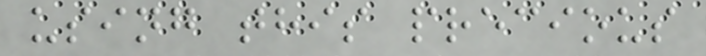using this precious
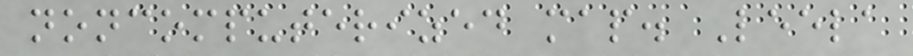noncomputerized map. Leela
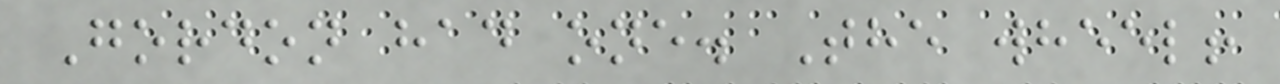Gordon had one. The wheel!
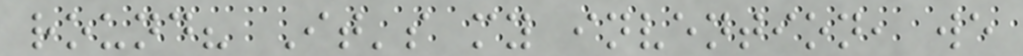round? It's my invention, we
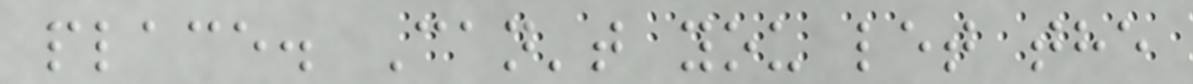place. Can't you let the
